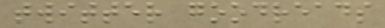twitter goodreads
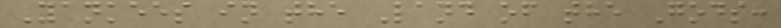Yankees in the Land of the Gods:
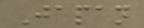Japan
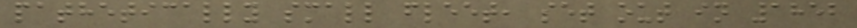pathetically small fleet, set out in 1852
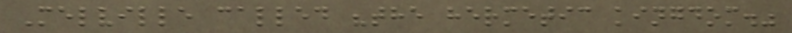Melville called "the hermetic kingdom."
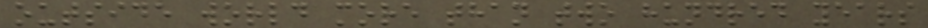outside world more than two hundred years
